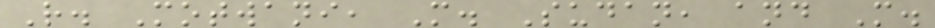R. Motwani, M. Sudan, and M.
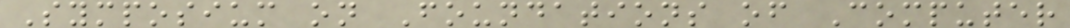Symposium on Foundations of Computer
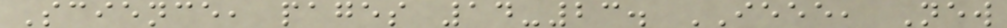Science, pages 14-23. IEEE, New
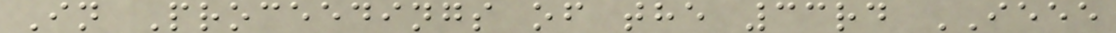In Proceedings of the 33rd IEEE
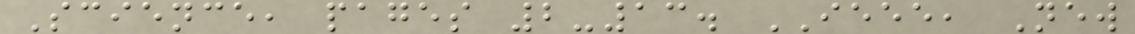Science, pages 2-13. IEEE, New
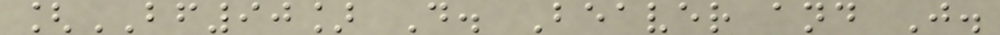[BF90] D. Beaver and J.
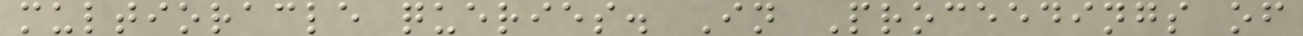multioracle queries. In Proceedings of
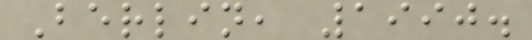Berlin, 1990.
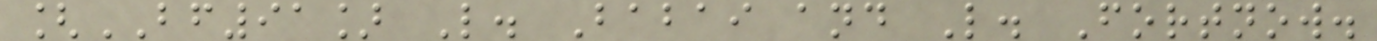[BF91] L. Babai and L. Fortnow.
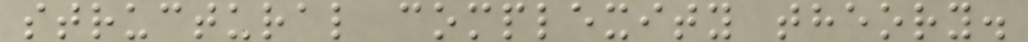structural complexity theory.
